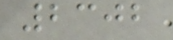2302
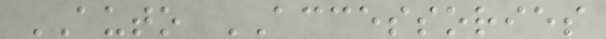AUTO ACCESSORIES
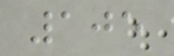105
